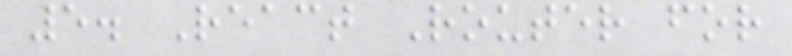5. React Router for
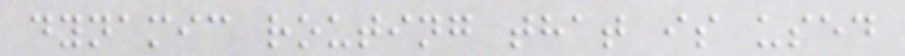dynamic routing that is used
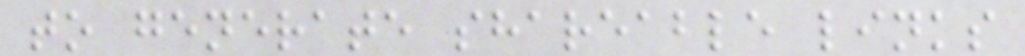to generate shareable links
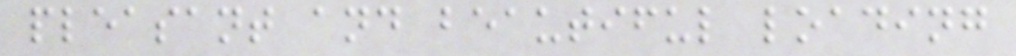pleasant and beautiful loading
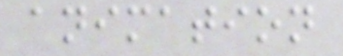animation
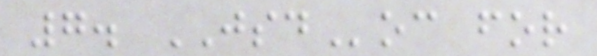7. JSDoc for
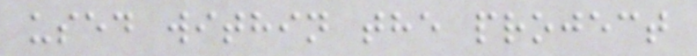used within the project
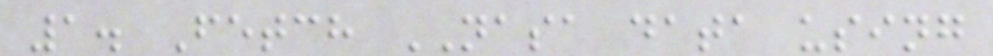1. Fetch NASA data using
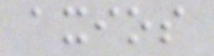axios
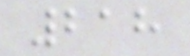218
